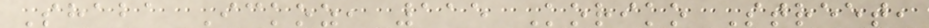Shaba Ickoz, 115 Koriko Street,
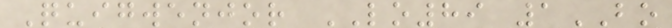Quigwenjor LO89 1BO
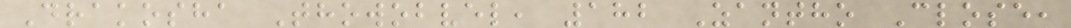Drakosha Thowobvel, 182 Zantho Close,
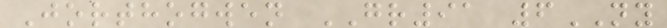Jorthogwen GR91 6NY
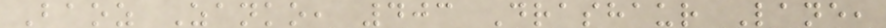Baoz Zanko, 403 Drashaur Lane,
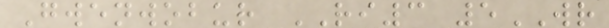Gwenwobur RI3 5WR
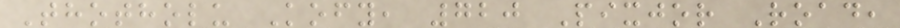Thotholu Kofy, 720 Pixjor Road,
